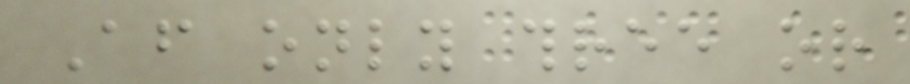After only three or
